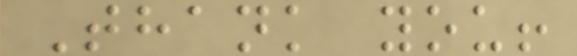Thank you!
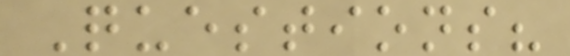Questions?
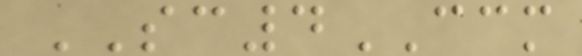SC4CCM
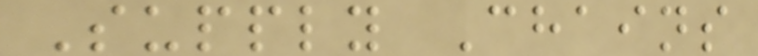Supply Chains
